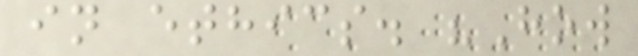in ethics. "How
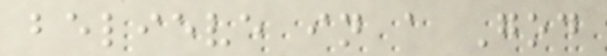believe in a God
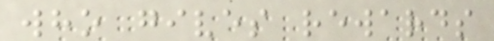who gives rewards
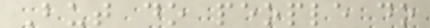But do people do
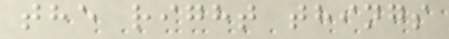the right things
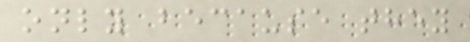only because they
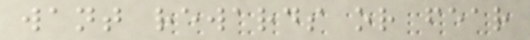want rewards or fear
